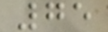75
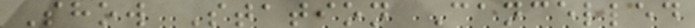Show Station Cancelled
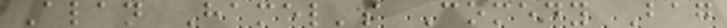Alan Hamel's Comedy Bag
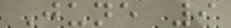June 9
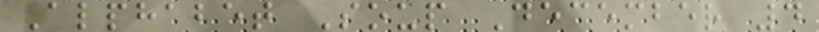Alphabet Soup December 4
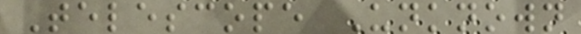Telescope Unknown
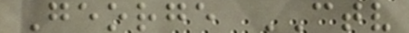George CTV
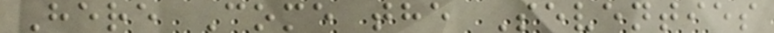Here Come the Seventies
